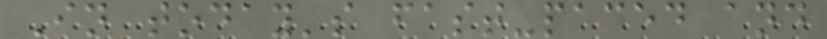In today's fast-paced and
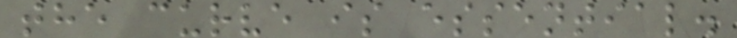the curve is essential.
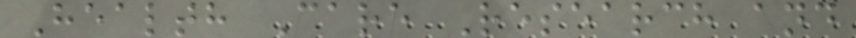Health Care Research and
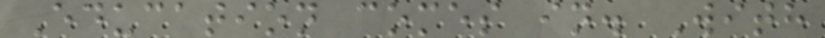Education comes in. With
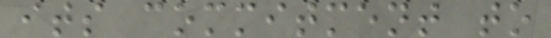its commitment to
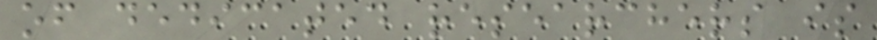of dedicated researchers is
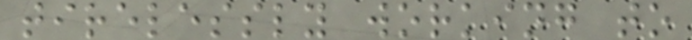tirelessly working to
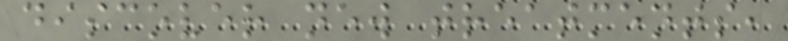discover new treatments,
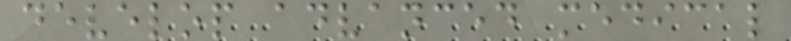develop advanced medical
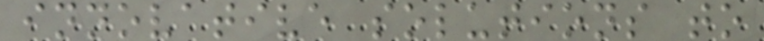innovative solutions to
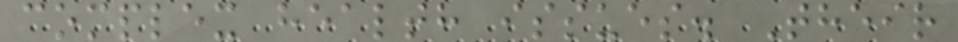complex health issues. Their
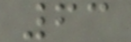63
